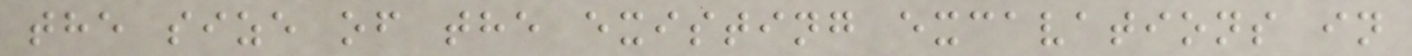the size of the existing excavations in
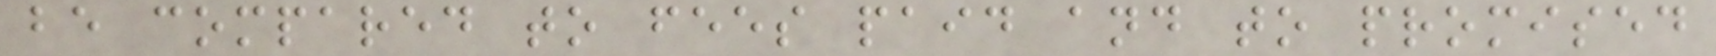be compared to fees paid and to promised
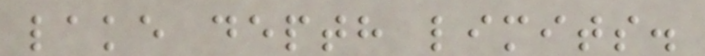lake depth limits.
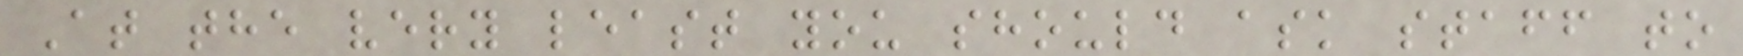At the very least you should ask staff to
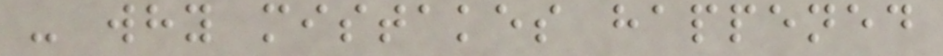- why mistakes happened
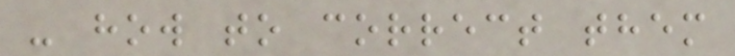- how to correct them
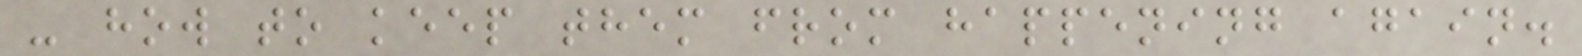- how to keep them from happening again.
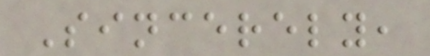Sincerely,
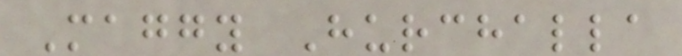Maggy Hurchalla
